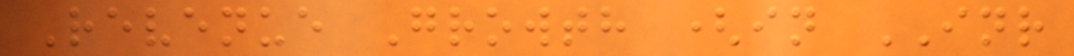Revenue Growth (in INR
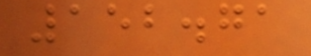152.71
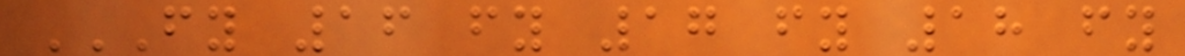FY 16 FY 17 FY 18 FY
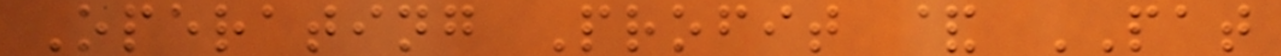Operating Profit & PAT
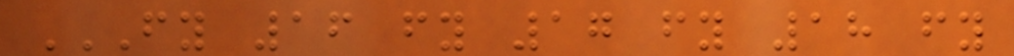FY 16 FY 17 FY 18 FY
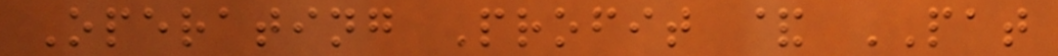Operating Profit & PAT
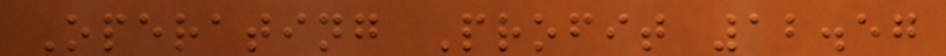Operating Profit 12.57
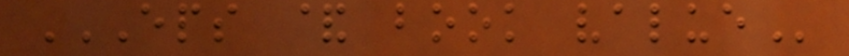EPS & BOOK VALUE
